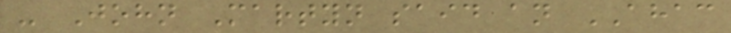- John Martyn said an AHAC
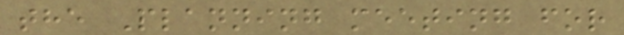the Planning meeting for
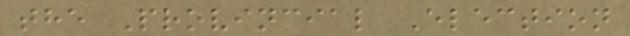the Provincial Election
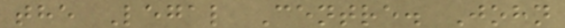the Legal Centre. John
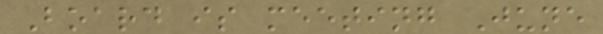Board is meeting June
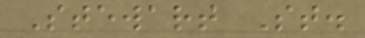Stewart St.
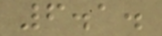6.1.
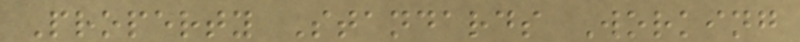Property Standards Working
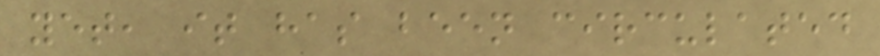yet, it has been circulated
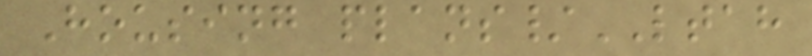Housing plans/LTAH
